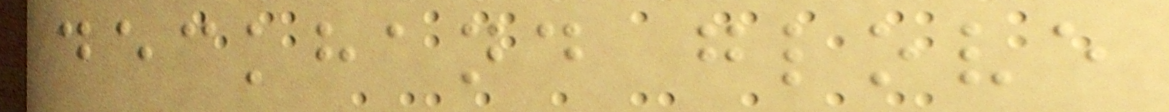deckhand glove
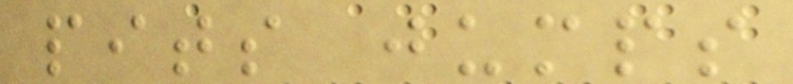pits jumps
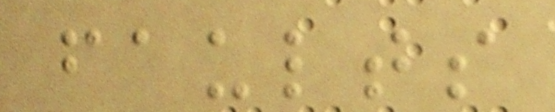faults
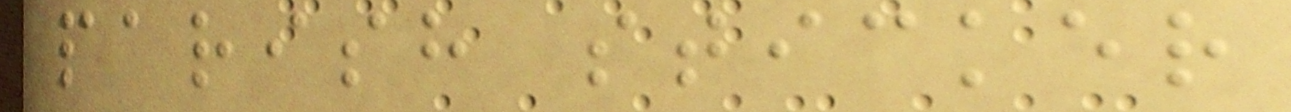parish sticker
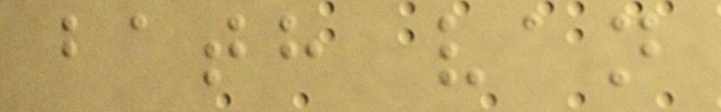bath van
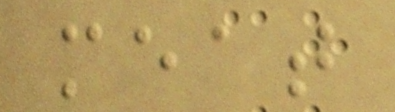meat
